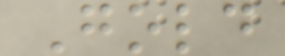Gold
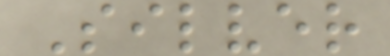Silver
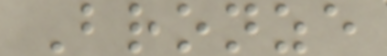Bronze
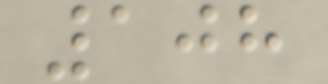108
